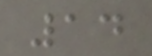14
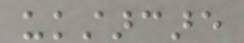ukstarcare
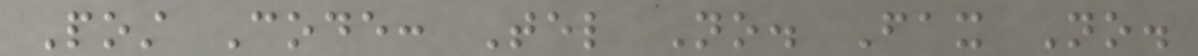Post Code: Tel No. Fax No.
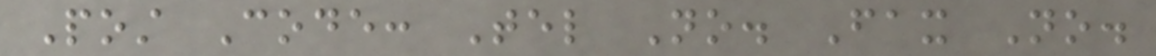Post Code: Tel No. Fax No.
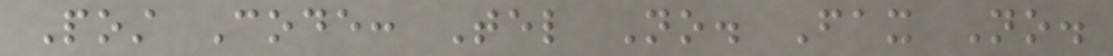Post Code: Tel No. Fax No.
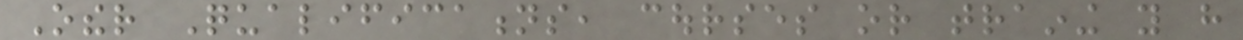Other Qualifications, courses or training you have
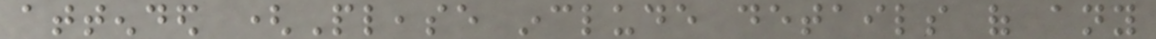attended (Please include details of any
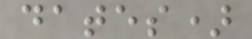dates)
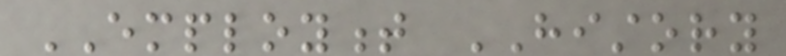EMPLOYMENT HISTORY
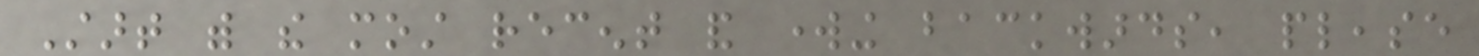Start with the most recent and working backwards, please
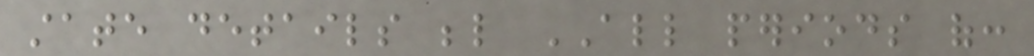state details below ALL periods of:
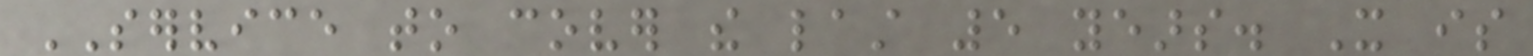SERVICE to cover the last 5 years. It is
